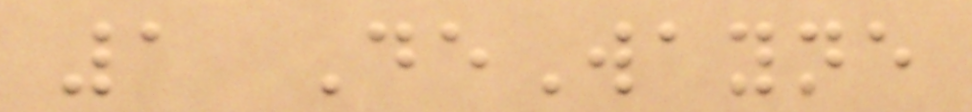1 DeWayne
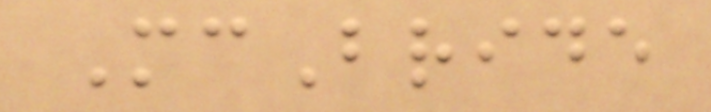McBride
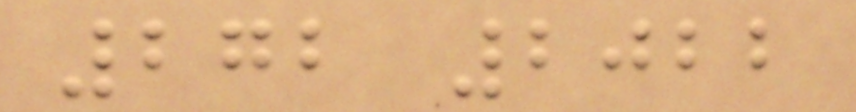272 2022
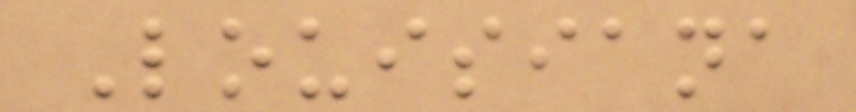Louisiana
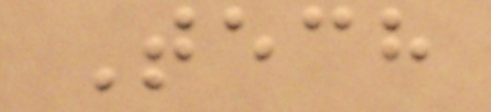Tech
